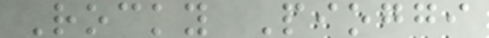Rocky Pioggi
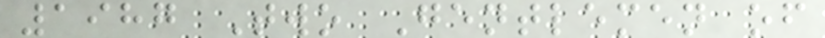1987 Two Gentlemen of
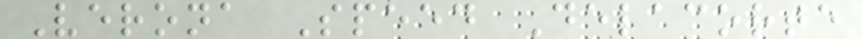Verona Speed Delacorte
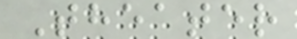Theater
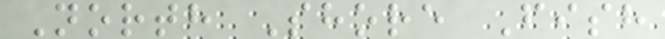North Shore Fish
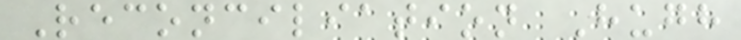Reconciliation Hugh
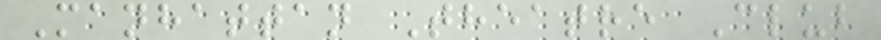Manhattan Theatre Club
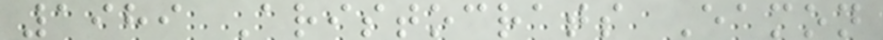1989 Aristocrats Eamon
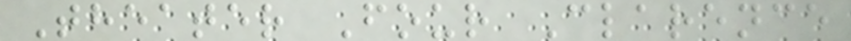Theater Four Clarence
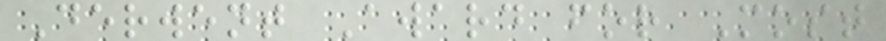Derwent Award for Most
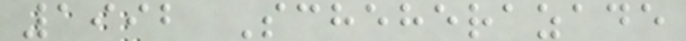1992 Scheherazade
